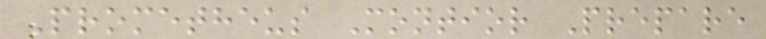Prometheus Montior Prepare
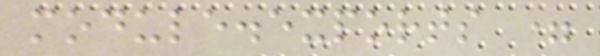module.exports =
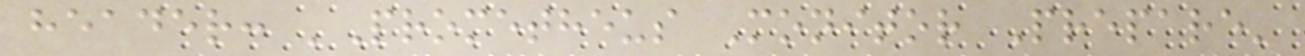header: 'Prometheus Monitor Prepare'
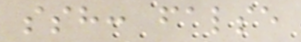ssh: false
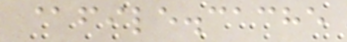@file.cache
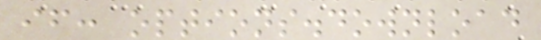if: options.download
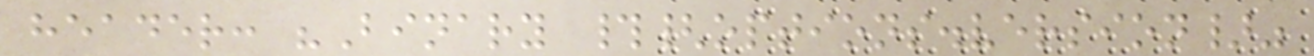header: "Binary #{options.version}"
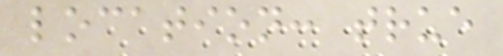location: true
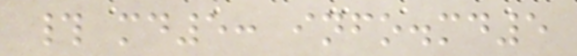# md5: info.md5
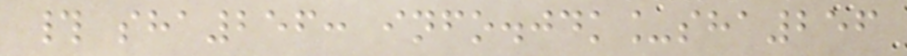# sha256: info.jdk_sha256
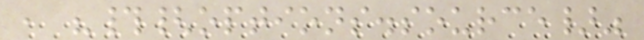, "#{options.source}"
